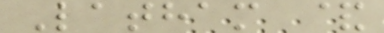Latham &
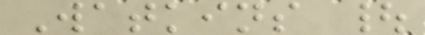Watkins |
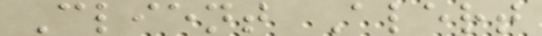Client Alert
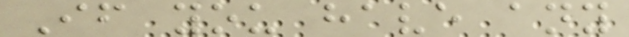If you have any
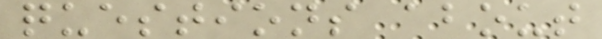questions about
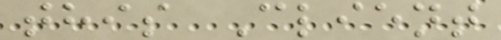this Client
